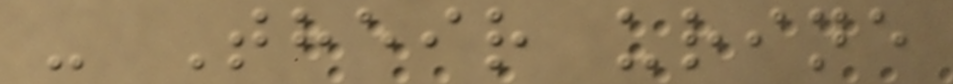- Their urine
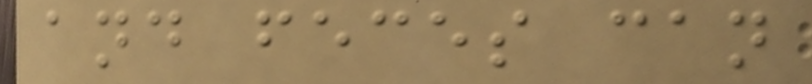and feces can
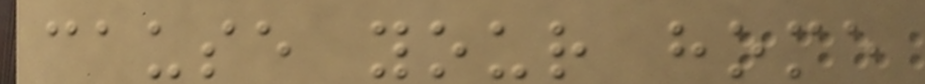cause your home
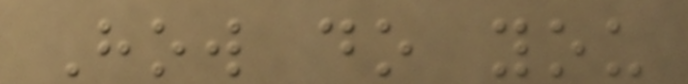How do you
